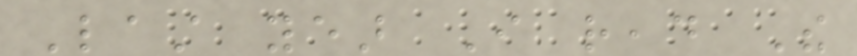Last year I read The
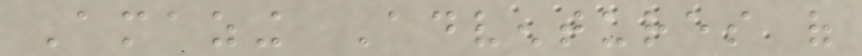Amazing Adventures of
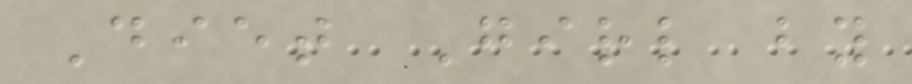Diet Girl by
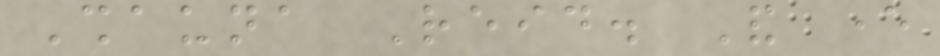Shauna Reid. And ever
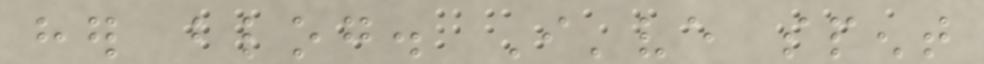her blog. I've spent
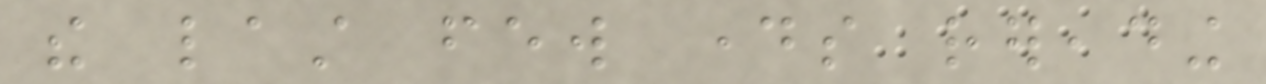the last few days rereading
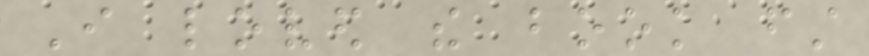I loved the book first
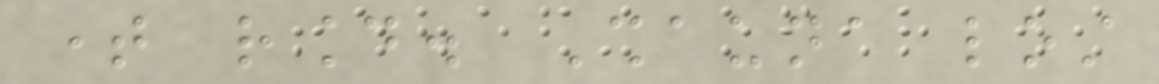time round. Shauna lost
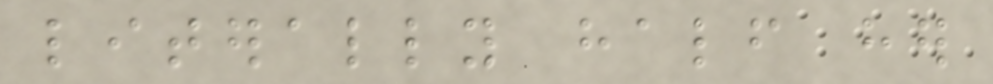literally half her
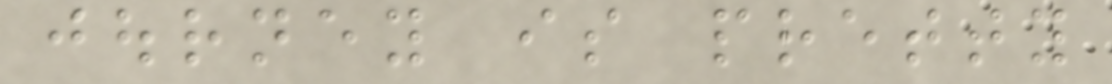journey is pretty
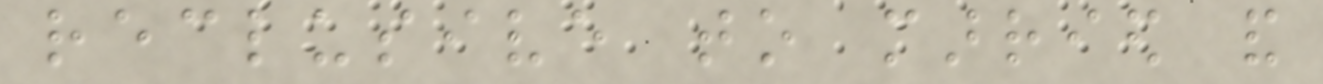reclusive to married and
